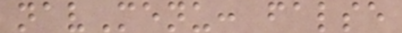navMenu: false
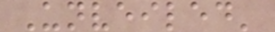Unveiled'
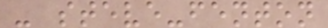- steve-fenton
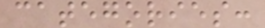categories:
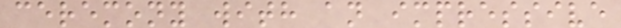ceremony with an impressive
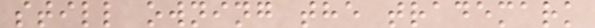still owning the trademark
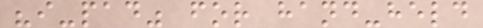"i-pad" for hand-held
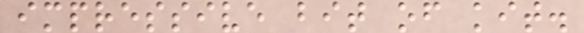impressive bit of kit.
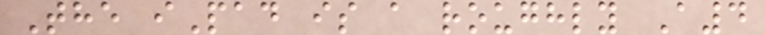The iPad is a roughly A4
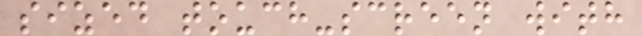sized touch-screen with
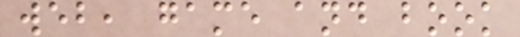web, game and book
